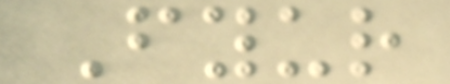Fyur
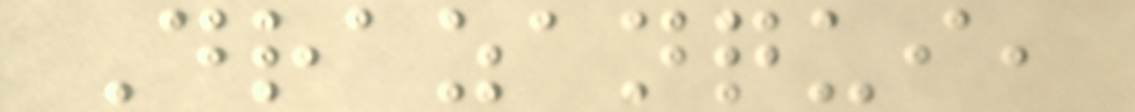Drazanqui,
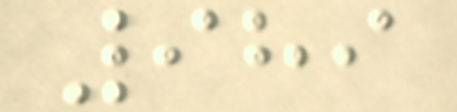989
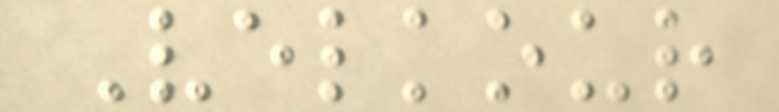Velkour
